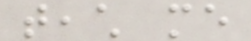teach me
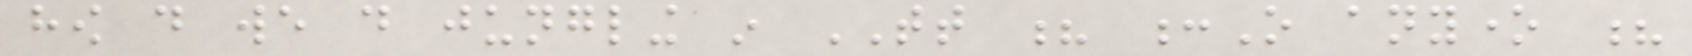how do we do jungling in TT ? :O anyone ?
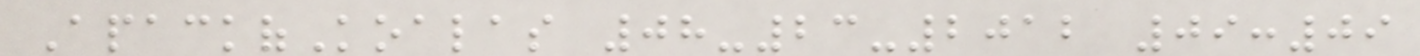ApackofKoalas 08-23-2012 09:09
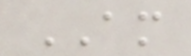AM
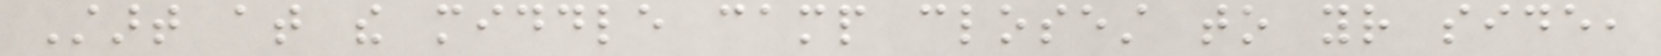Start at the middle camp closest to your side,
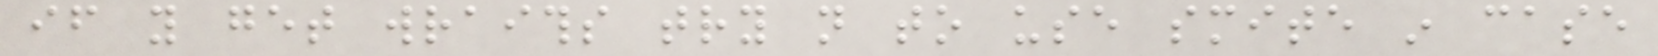if you get wraiths try not to use smite in case
